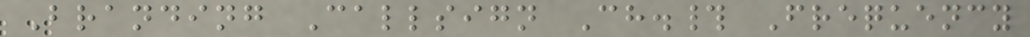Branding Callsign Ch.# Frequency
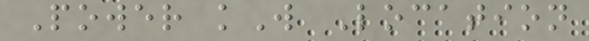Power kW Location
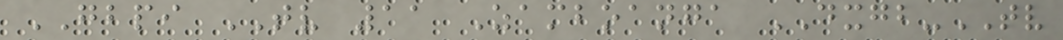GBPI TV 11 Zamboanga DXGB-TV
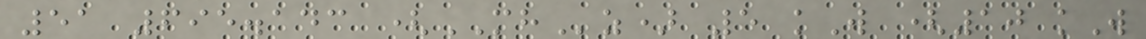51 695.143 (MHz) 5 kW (10 kW
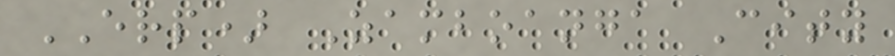ERP) Zamboanga City
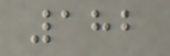182
